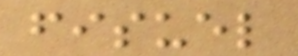fisuel
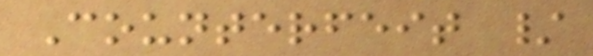Counterfeit /
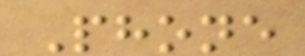Phone
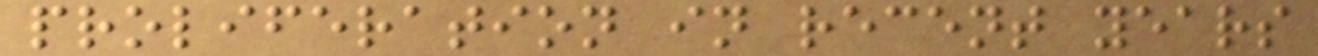proliferation in recent years
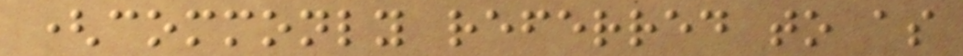(commonly referred to as
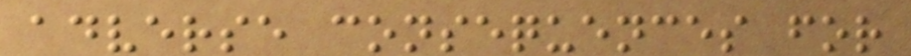adverse consequences for
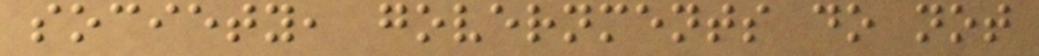society, governments do not
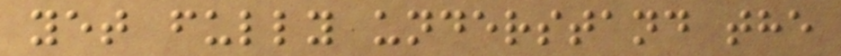yet fully understand the
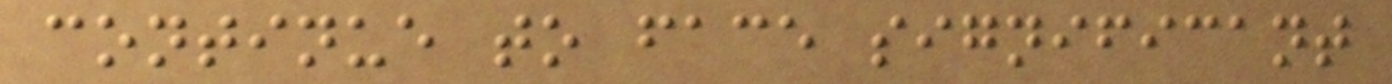continue to face significant
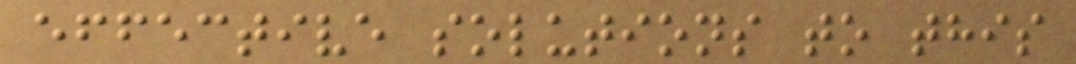effective solutions to this
